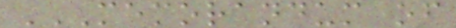MEMORANDUM OF
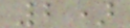2)
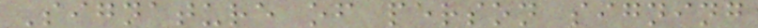Signature of person signing
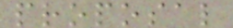proposal
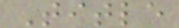Title
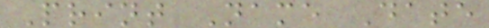Print Name Date
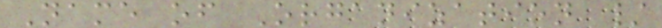Name of Organization /
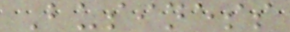Business
